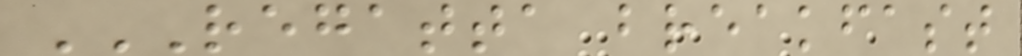REGATTA BREAKFAST
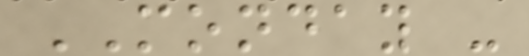MONDAY -
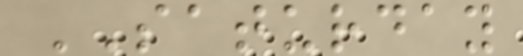SATURDAY
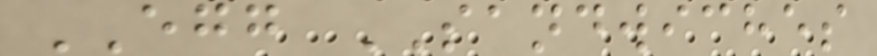EGG SANDWICHES
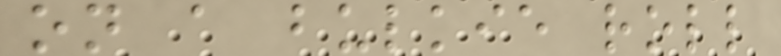on a bulkie roll
